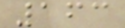163
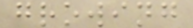growing
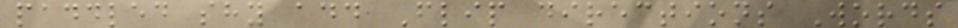paddled shy add Flip directions Words
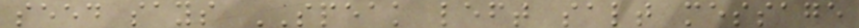seed says SPEAK left salt message
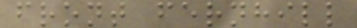front fernhill
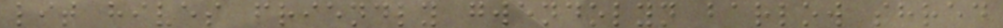lit hives friendly gwendolyn barlow shred
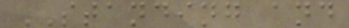STANDING and
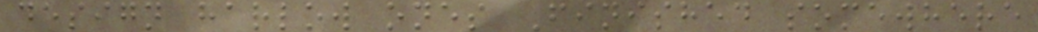design harlow ones Finished somewhere
